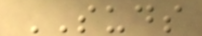SUDS
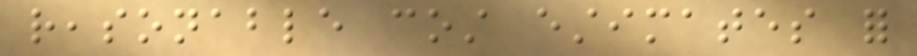reasonable cost estimates for
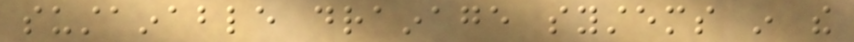sustainable drainage systems in the
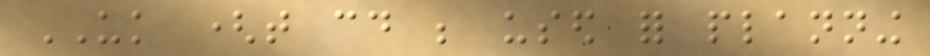UK (that could be used for planning
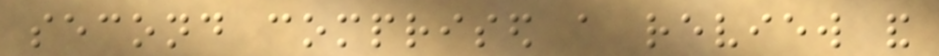second comprised a review and
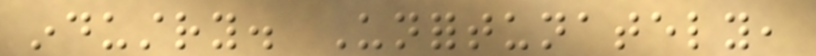industry. Unfortunately,
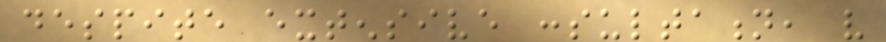despite extensive consultation, very
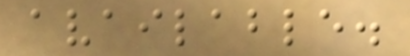available.
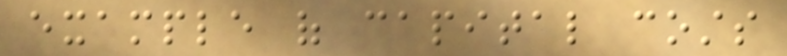example of capital costs
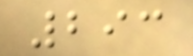293
